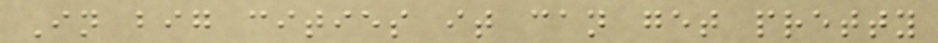In big cities it can get pretty
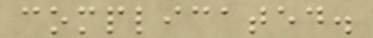complicated.
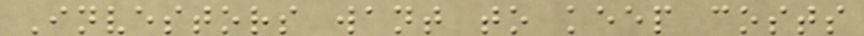Investors want to keep costs
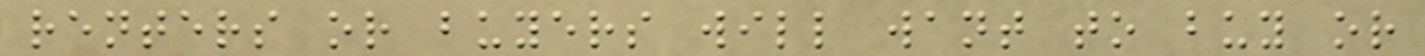renters or buyers will want to buy or
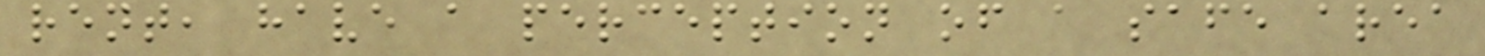rent, have a perception of a safe area
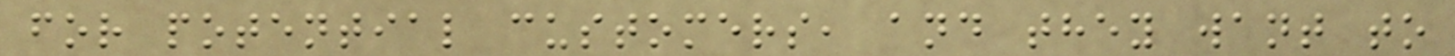for potential customers, and they want to
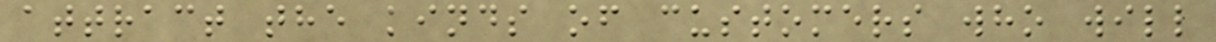attract the kinds of customers who will
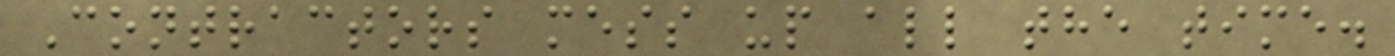Contractors mess up all the time.
